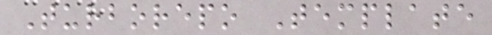Turborepo Template
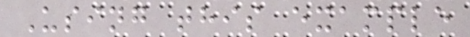Using this example
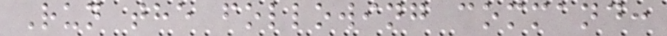Run the following command:
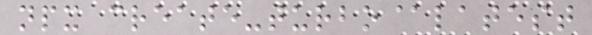npx create-turbo@latest
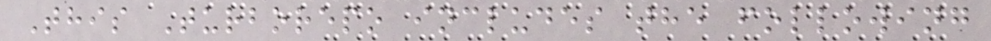This Turborepo includes the following
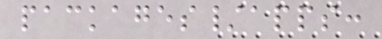packages/apps:
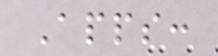Apps:
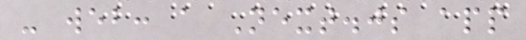- web: a Next.js app
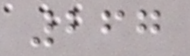267
